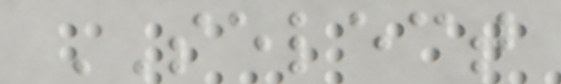SELECT
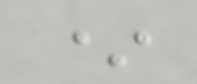*
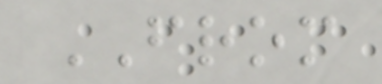FROM
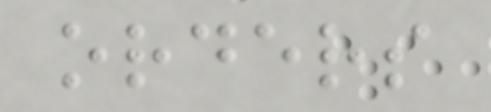orders
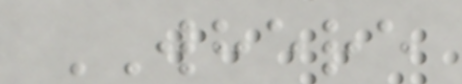WHERE
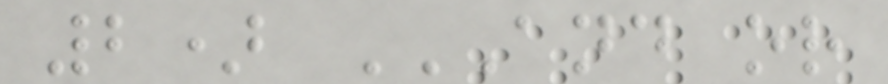2) AND OR
